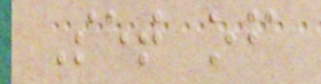Set of
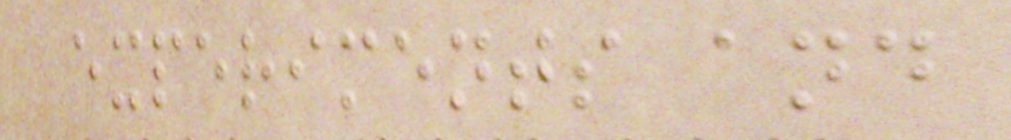experiments and
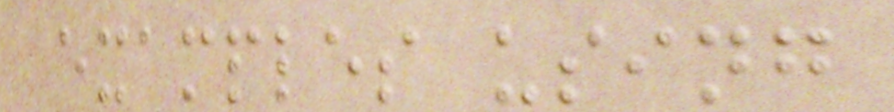examples using
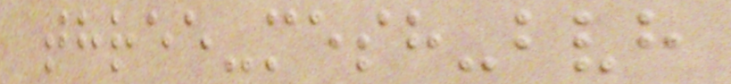three-mesh-bvh
